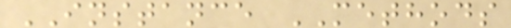INSTANCE METHODS
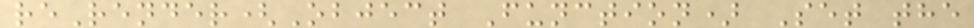reRender(Object Function) Set the
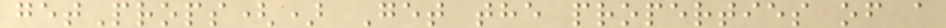getProps() Get the properties of a
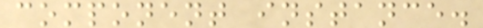component instance.
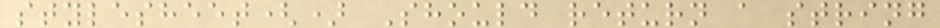stylesheet() Should return a string
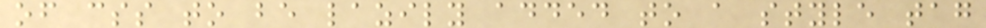of css to be lazily added to a style tag
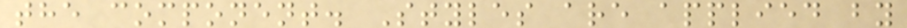the component. Styles are applied by
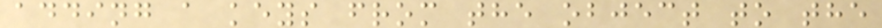adding a keys from the object to the
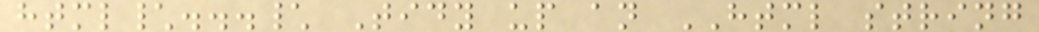html\...\ Tidy up an HTML string
